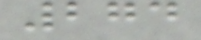274
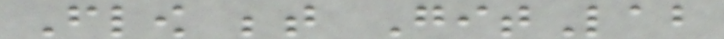Flow between GitLab
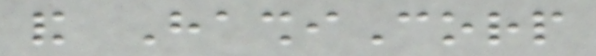and HashiCorp
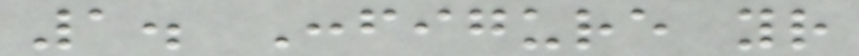1. Configure your
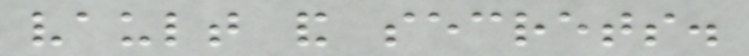vault and secrets.
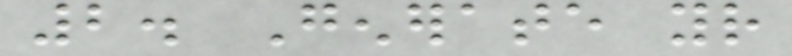2. Generate your
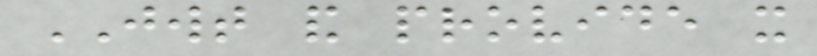JWT and provide it
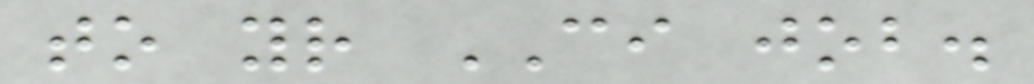to your CI job.
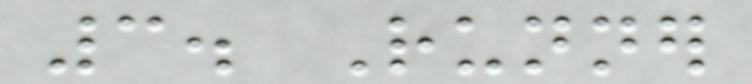3. Runner
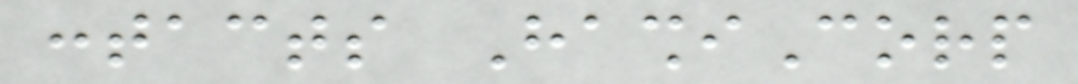contacts HashiCorp
